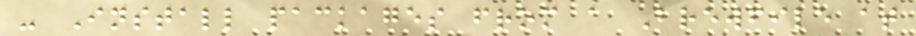- Install packages from a Brewfile at
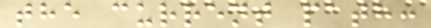the current path:
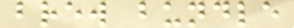brew bundle
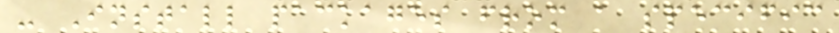- Install packages from a specific
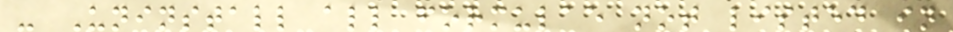- Uninstall all formulae not listed in
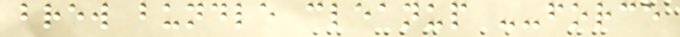brew bundle cleanup --force
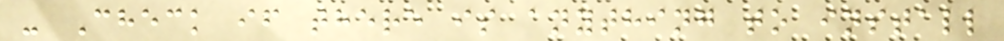- Check if there is anything to install
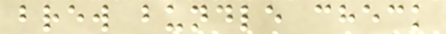brew bundle check
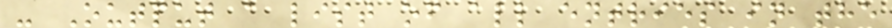- Output a list of all entries in the
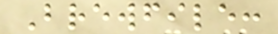Brewfile:
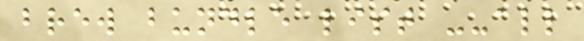brew bundle list --all
